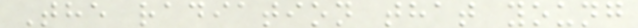The radiation that young
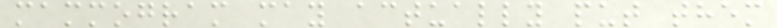mammogram may actually put them
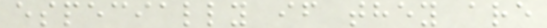especially if they are
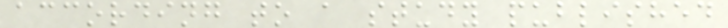according to a study published
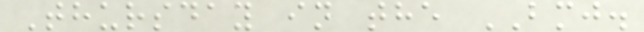Thursday in the BMJ.
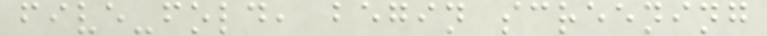five-fold, begin screening
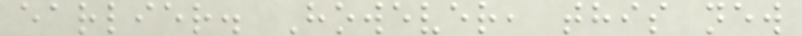earlier. However, this new
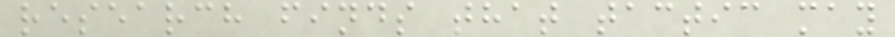research finds that tactic may
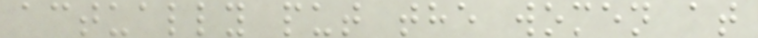actually put the women at
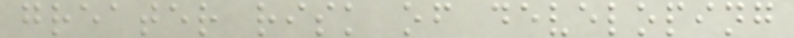greater risk of developing
